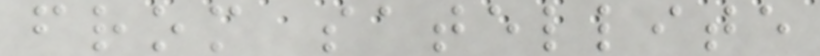from satellite
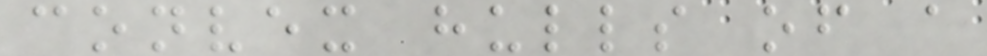convex hulls of a
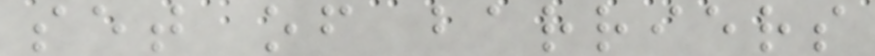set of barriers
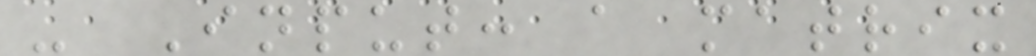- Input: a matrix
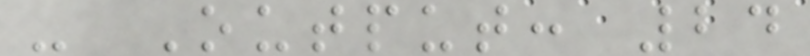- Output: 24
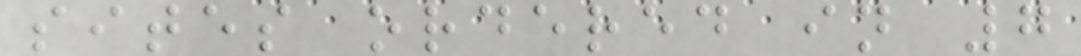sites ordered in 7
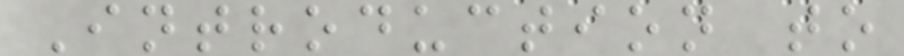Introduction to
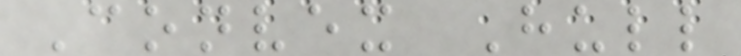Convex Hull
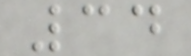34
